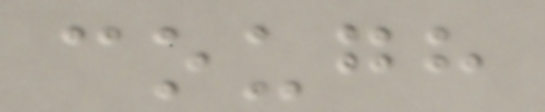cough
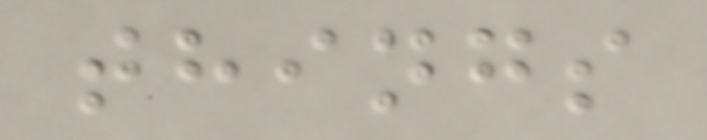things
